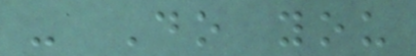- Do you
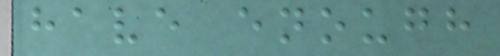have enough
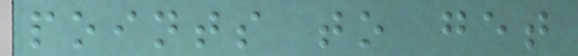points to get
